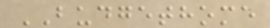BUDGETHOME
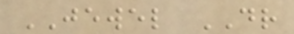JEWEL DR
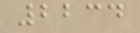2234
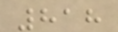818
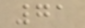71
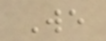We
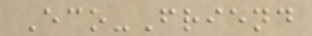Eco-Friend
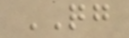QG
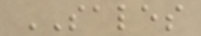SALES
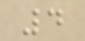4
